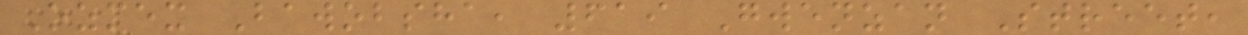Ozmex Bawobsha, 619 Gwenzan Street,
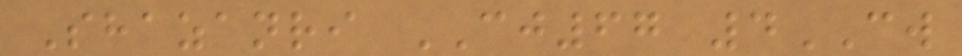Shazanri CJ67 4CW
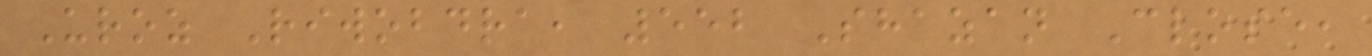Uroz Riwobdra, 552 Shazan Close,
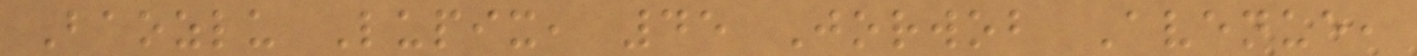Baozlu Lupix, 45 Jorwob Avenue,
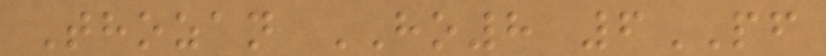Thozan HO8 6PF
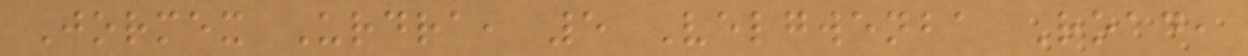Jormex Urdra, 5 Velgwenba Road,
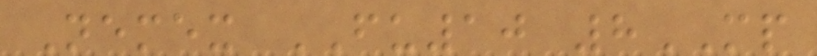Nemex FU10 8MP
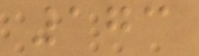173
